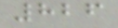826
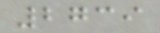2739
